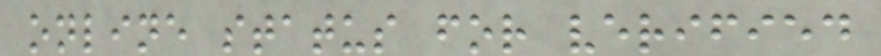online status for verified
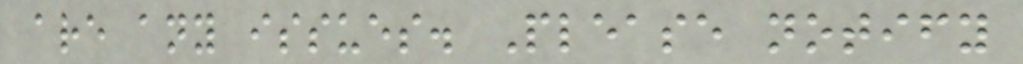are any issues. Please notify
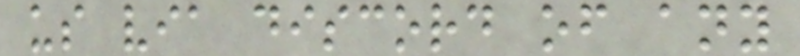us via discord of any
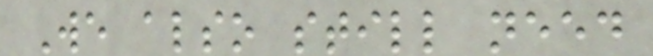We also still need
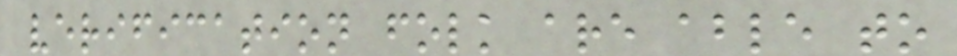verification folk are able to
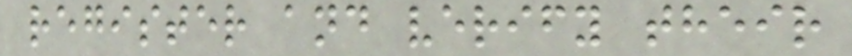register and verify their
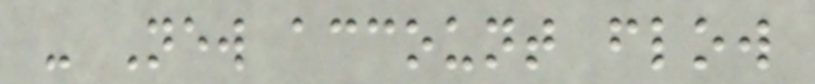- New account flow
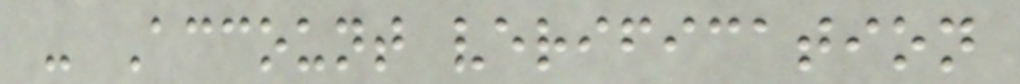- Account verification
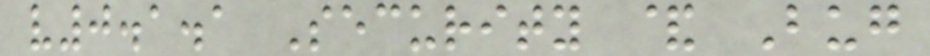v0.1.1 Security & Bug
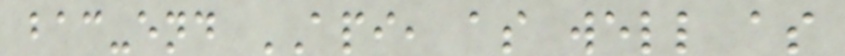bac-end API, as well as
